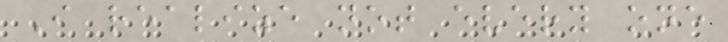I realize not every one
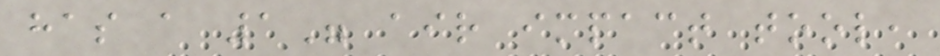has a 1" air impact tool,
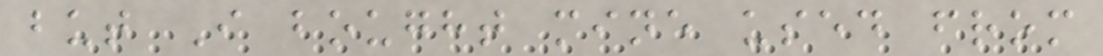but I bought mine used from
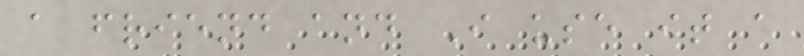a friend and I use it a
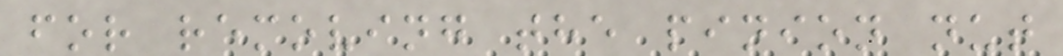for removing the pinion nut
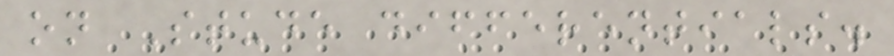on Stude differentials.
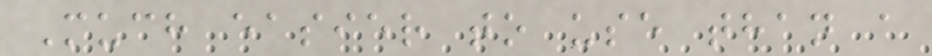Much easier to use than a
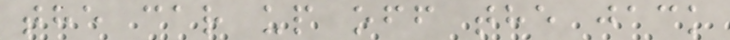the car up off the jack
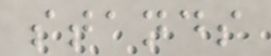stands
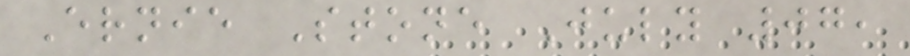Ernie Stone July 07,
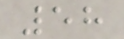58
